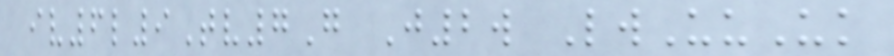iv6l9Tv7G J2w LwUuUk
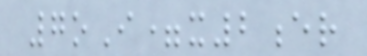7oI=x2er
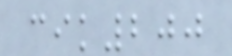cik200
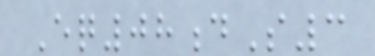Eq08dS3
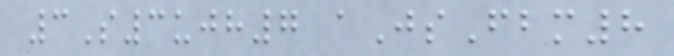3S3ujh7 aJsFbm8
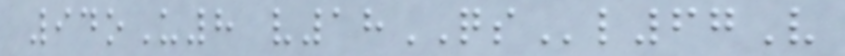94oU8 v18QSl67V
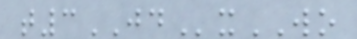t3JDxWO
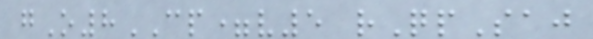gO8CP=v5 rQpSaj
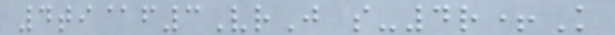4ti@f3VrJ s-4r+K
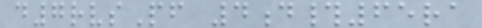d7rvsPf 4d#65ra
